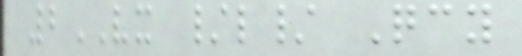2VX /l/ Qcy
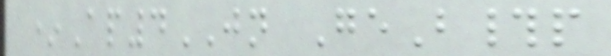*Ap4JN GeB#p
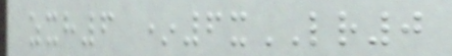zxh6 *6xLR0
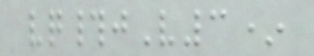vq#jV3*
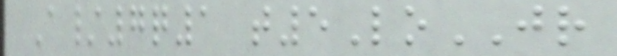A/7q1 t5LoJR
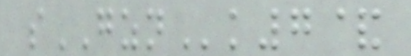sGZNk7&
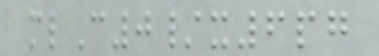mlC0/x6pg
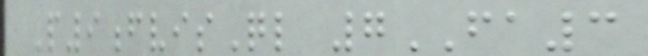P9fvisQl 7FA3
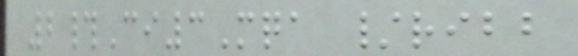2#Ci3Mqa /ribb
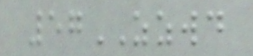57ZZWD
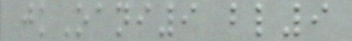jkOani9 bl9
